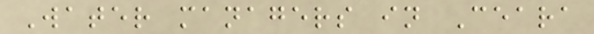Water managers in Ceara
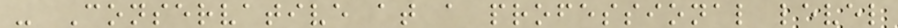- Conservative at a professional level
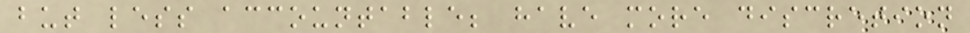but less accountable; have more discretion
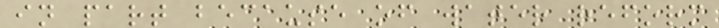in part because of water reform
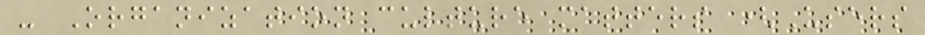- Organization culture matters (Users
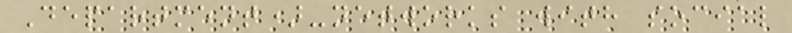Department)-networks with social
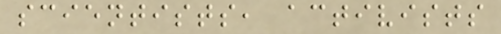scientists, activists
